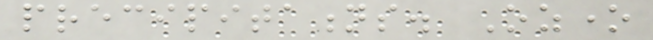precipitations. Ozone
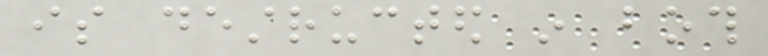is destructed in both
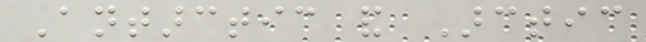Antarctic and Arctic
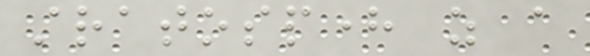stratosphere as a
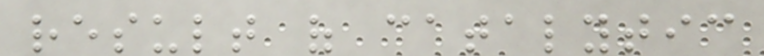result of catalytic
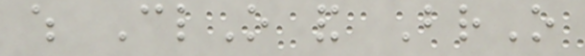which ClO and BrO
